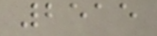2515
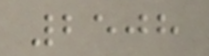2508
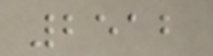2512
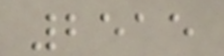2515
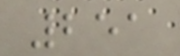251
